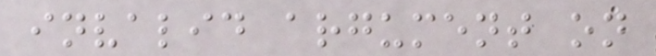invalid argument on
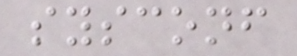sysconf
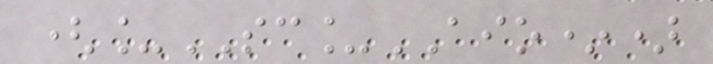(_SC_AIO*)
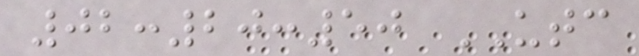02:20:50 UTC
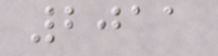2011
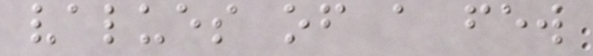values of a few
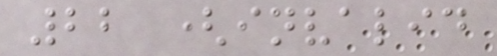22 (invalid
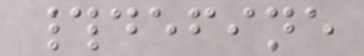#define
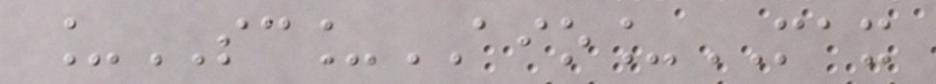_SC_AIO_MAX
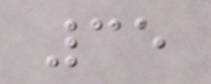35
